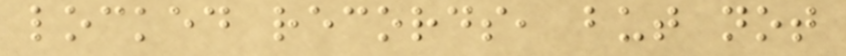locked records, but not
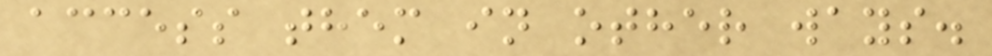access them in other ways.
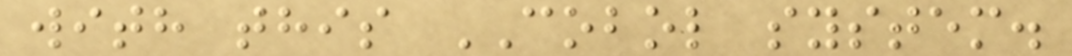with this COBOL system.
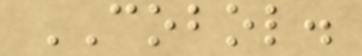COBOL.
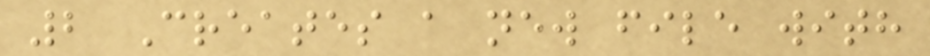2 Creates a new file with
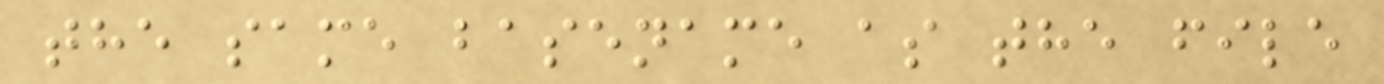the same basename as the file
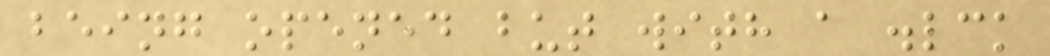being opened but with a .lck
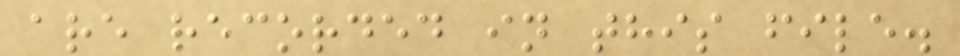are recorded in this file.
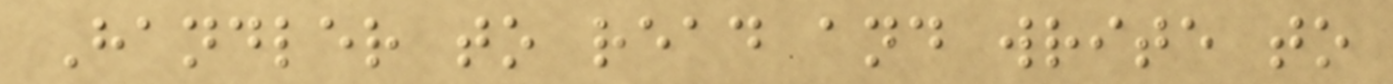Handler to read and write to
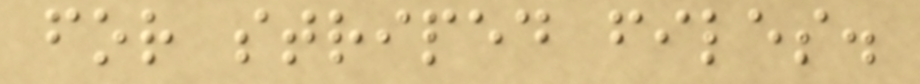for striped files.
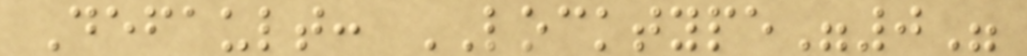Default: LOCKTYPE"0"
